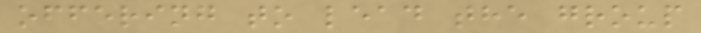offering to lead the group
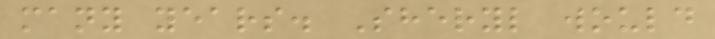many years. Sheryl would
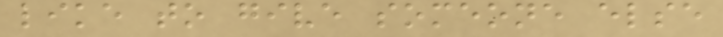like to give someone else
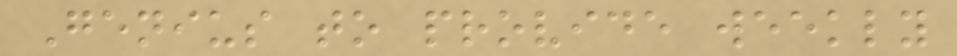Genius to provide weekly
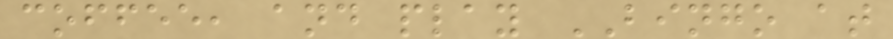coffee, and play BINGO at
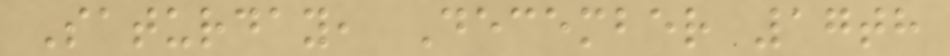Saturday, December 17th
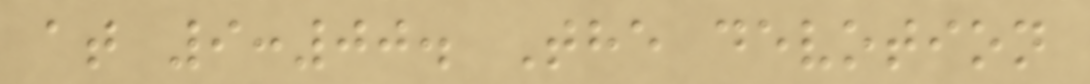at 9:00. The devotion
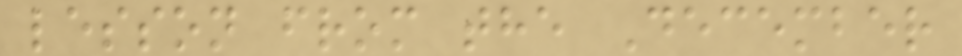lesson from the December
